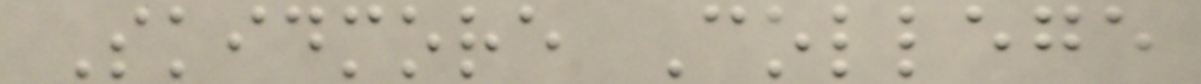Skidmore College
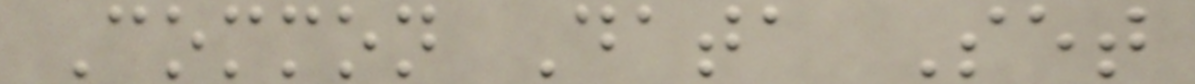Common Data Set
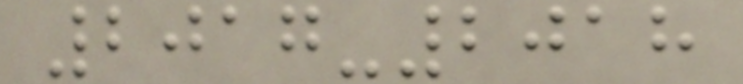2017-2018
